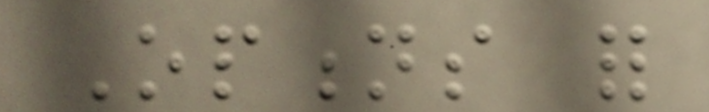Options for
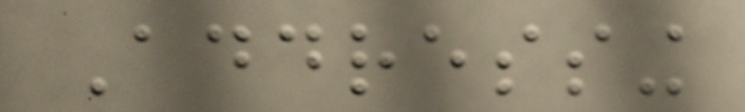Addressing
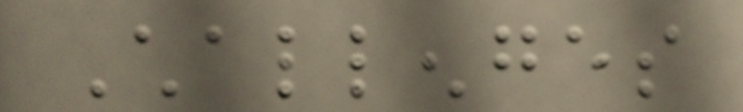Challenges
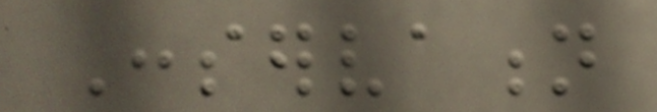Conservation
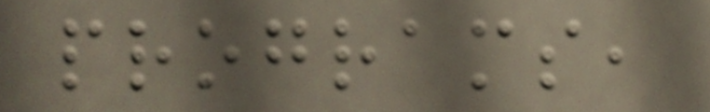programs,
